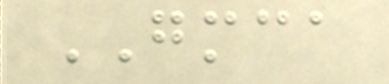GMCA
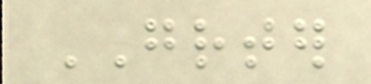GREATER
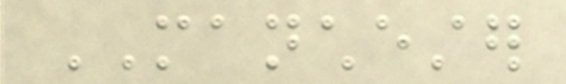MANCHESTER
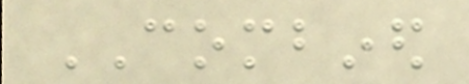COMBINED
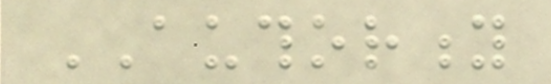AUTHORITY
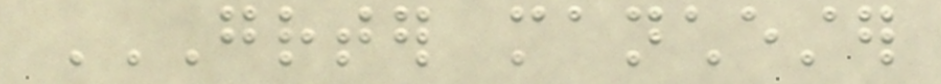GREATER MANCHESTER
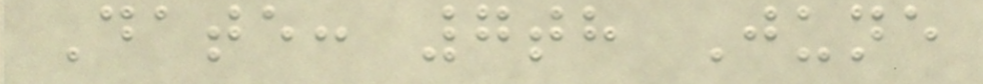Date: 7th June
